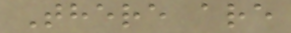There are
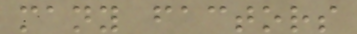many factors
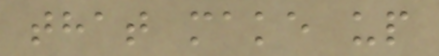that make up
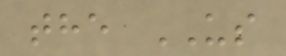the US
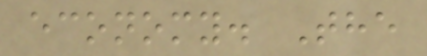economy. The
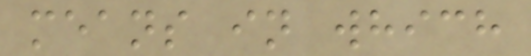means in which
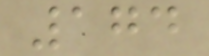174
